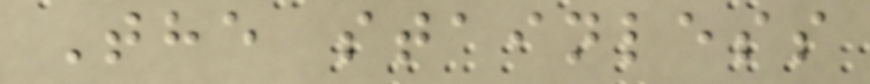The stainless
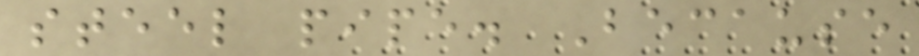steel pipe. Because
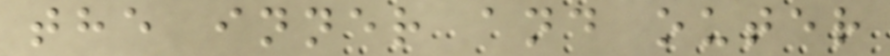the inner and outer
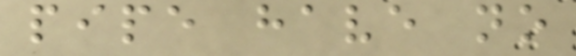pipe have no
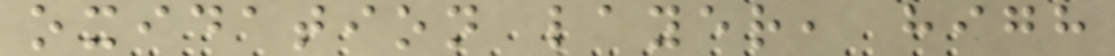oxidation layer, high
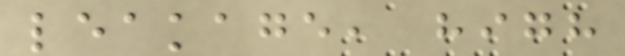leakage, high
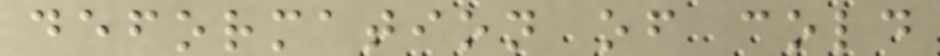deformation of cold
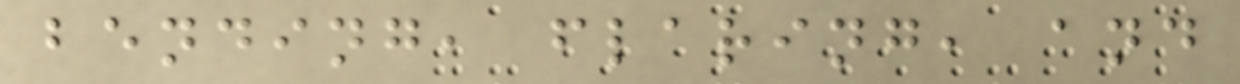bending, flaring, and
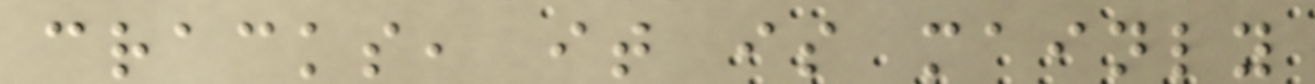cracks, it is mainly
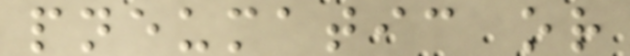pneumatic or
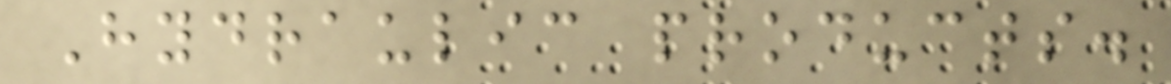Hydraulic products.
